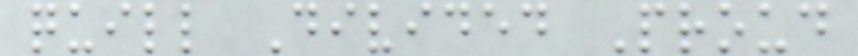quill Divided Proud
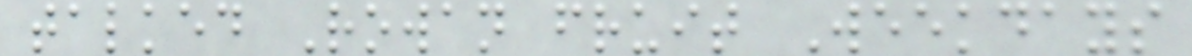talked Rowan fruit Weekdays
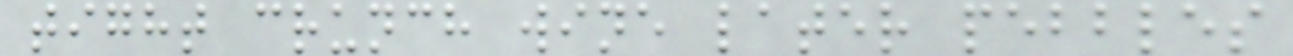tight crunch wine later pebbles
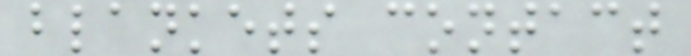blankets contact
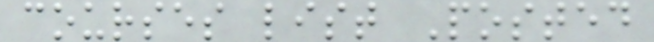courses list Posted
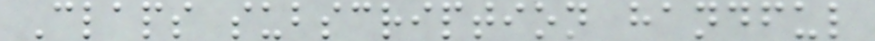Claps subscription handful
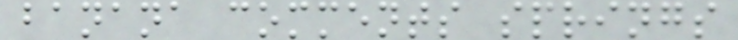banana comments springs
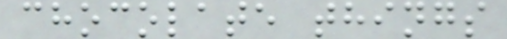chocolate things
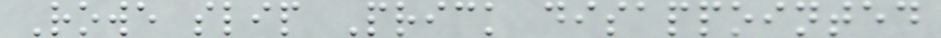Rowe slip Prick disappointed
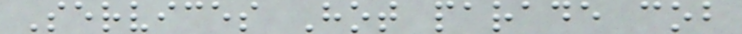Services Hot parade cob
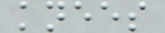knees
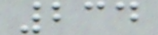234
